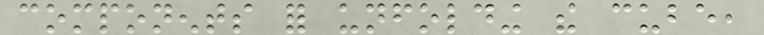components for unfolding the cube,
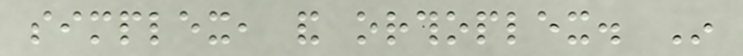simplex, and orthoplex. In
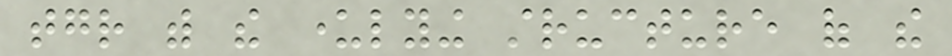together with the underlying structure of the
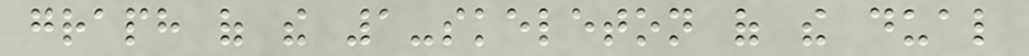graph of the 1-skeleton of the dual
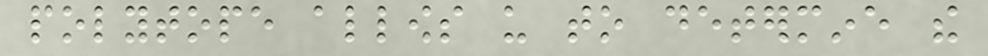polytope allows us to determine the
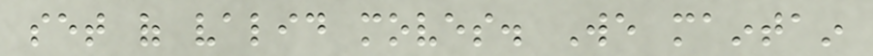set of valid moves. We maintain
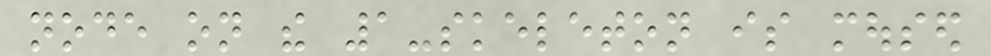node on the 1-skeleton is moused
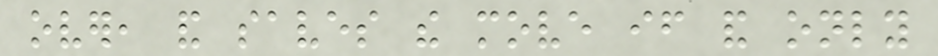over, and saves the move if and only
